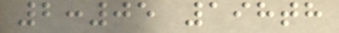2:05 198th
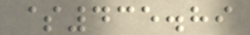$435.89
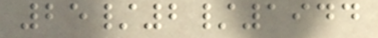25/2/1944
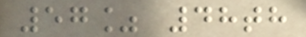57% 48th
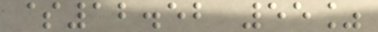$12.52 55%
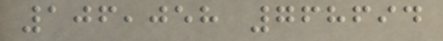106,058 768694
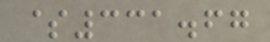$331.67
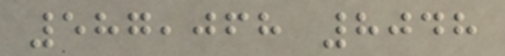587,068 8048
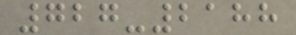727-2188
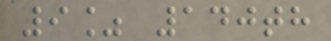9% 140th
